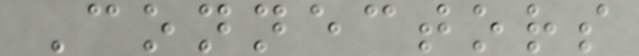Connectors
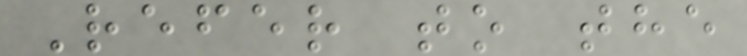Refer to the
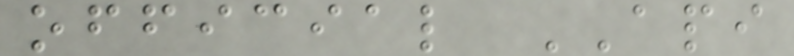official API
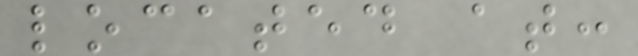located at:
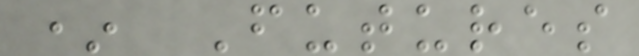* Futures
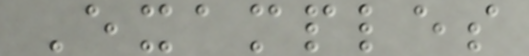Examples
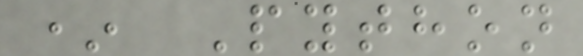* Python
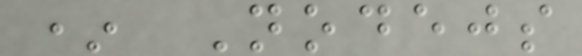* Nodejs
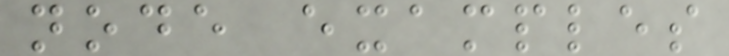node examples
